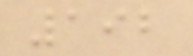192
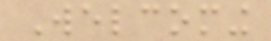Welcoming
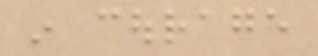in courage
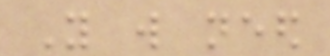You will need
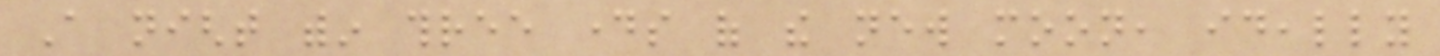A night within three days of the new moon, ideally
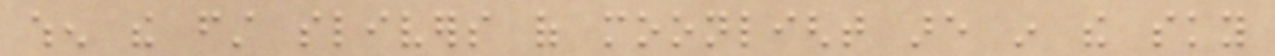when the first slivers of moonlight are in the sky
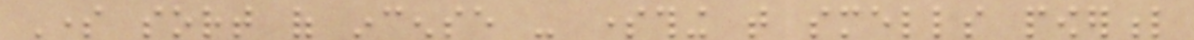Some sort of incense - something that smells powerful
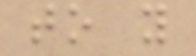to you
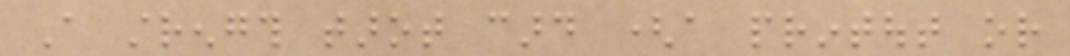A strength tarot card (a printout or
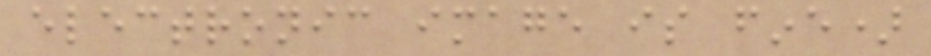electronic image is fine)
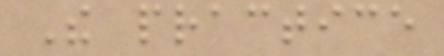The practice
